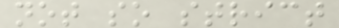not so strict
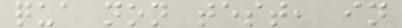qua non test, in
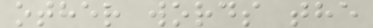other words the
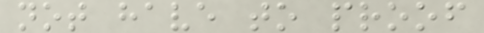not have to proof
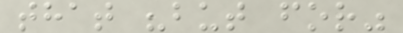that "but for"
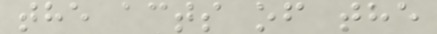the acts of the
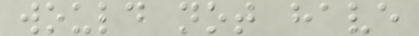would not have
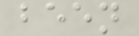been
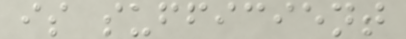is sufficient
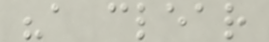"a clear
